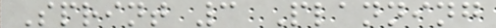Sprint 3 Planning
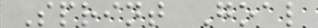Sprint Goal
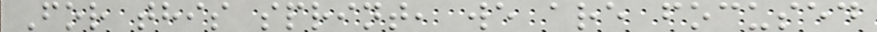For this sprint, we are focused
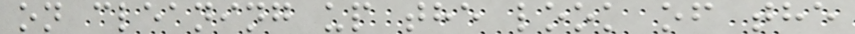on cleaning up the look of the
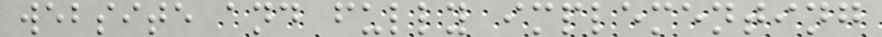website and fully implementing
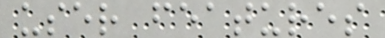user features
